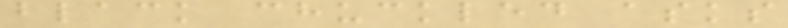black chuckled asks
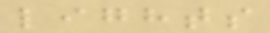lights
